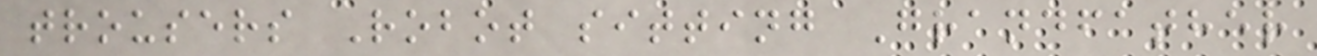trousers Robot sitting Grandfather
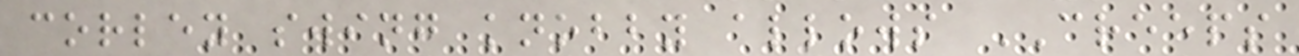corley swing knobby allows CREEPS
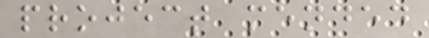project mended
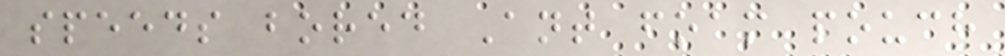speeds bored Ant foam pouch
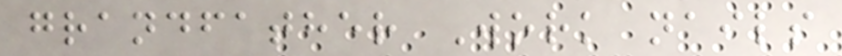grandfather Work nails
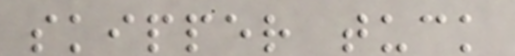skipper tuck
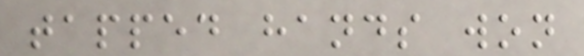tapped hands won
